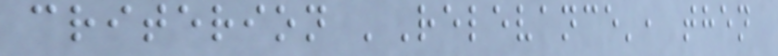criterion 'Relevance', then
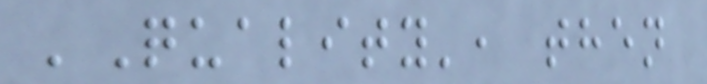'Quality', then
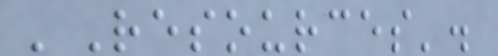'Resources'.
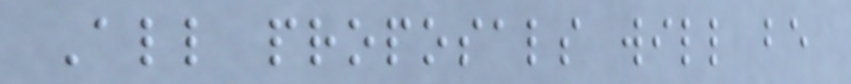All proposals will be
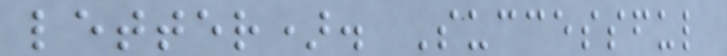letter). Successful
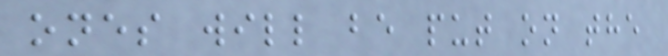ones will be put on the
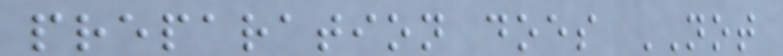preparation does NOT
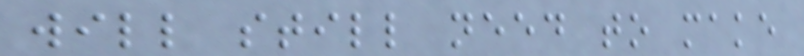will still need to make
